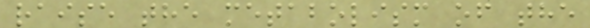raise the metabolism of the
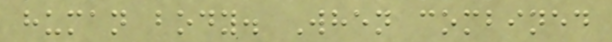human body. When combined
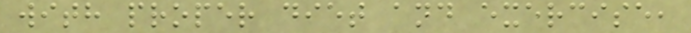with proper diet and exercise,
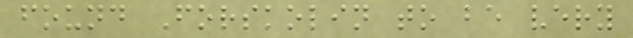found Forskolin to be very
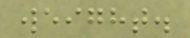weight.
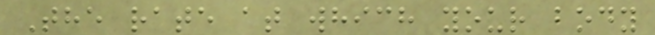The rate at which your body
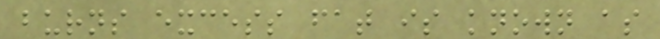burns excess fat is known as
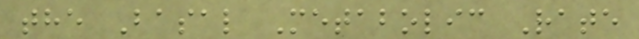the Basal Metabolic Rate
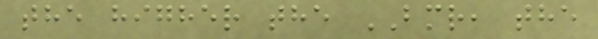the higher the BMR, the
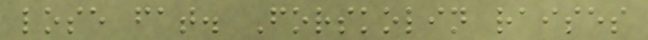lose fat. Forskolin raises
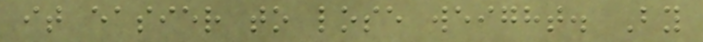it easier to lose weight. By
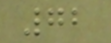72
